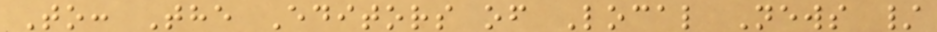To: The Editors of Local News /
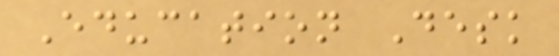Education Desk
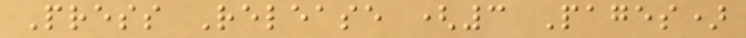Press Release (3 Pages)
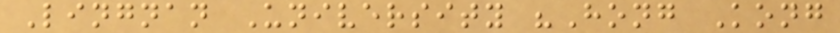Lingnan University "Hong Kong
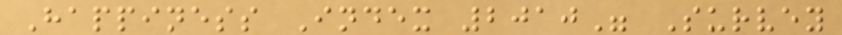Happiness Index 2010" Survey
